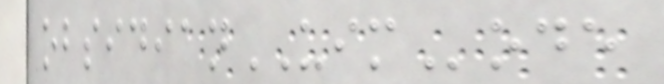obsidianUIMode
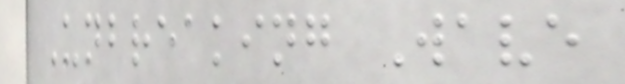Unbreaking Wave
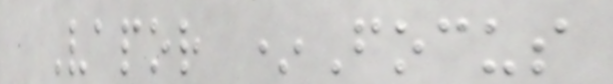Vapor *Focus
